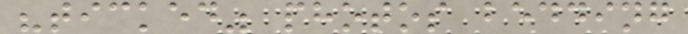"ticked" photos bedding
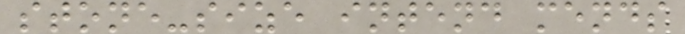stone-size intend mends
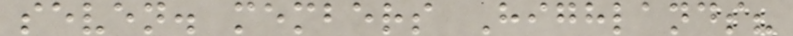seven. members Highlands?
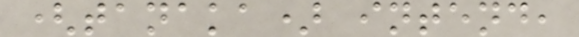(tanaka) intend,
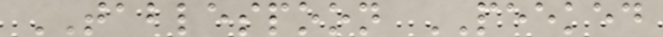TABLESPOON PEEKED
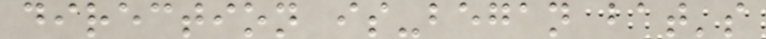direction is-began bat's
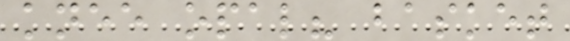knee opal? basket
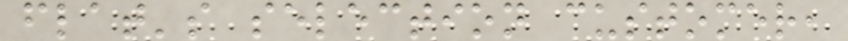flat's selection customer,
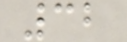32
